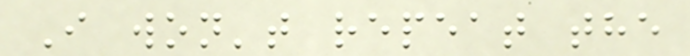I won't repeat the
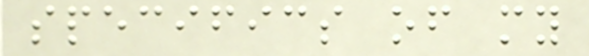specifics of my
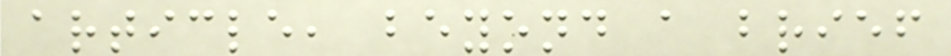article, beyond a brief
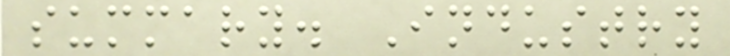summary. Industry
